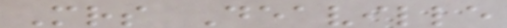Mrs Deaville
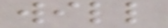will
